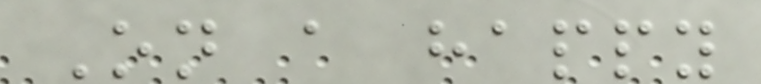On a happy
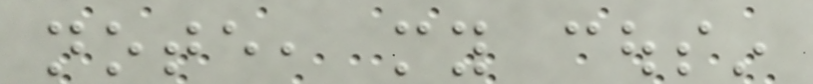note, my cousin
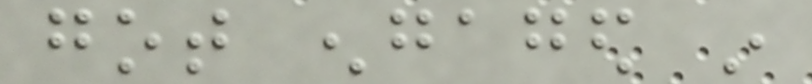got engaged in
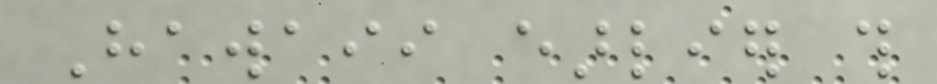Hawaii earlier this
